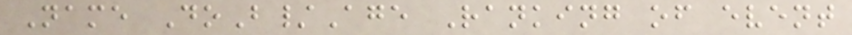Name DoB/Age Ranking of event
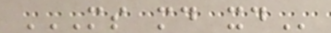MS MD XD
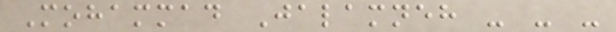Mohammad Jalamneh - - -
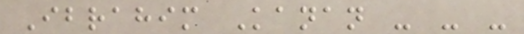Ibrahim Kanan - - -
